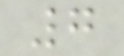7
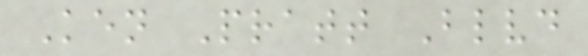Ken Pratt Blvd
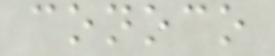conoco
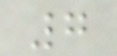7
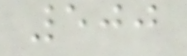500
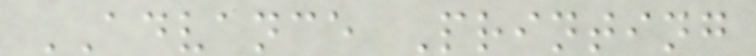ADVANCE Printing
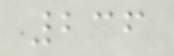236
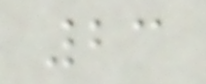23
